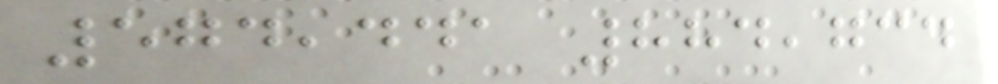574,441 884,734
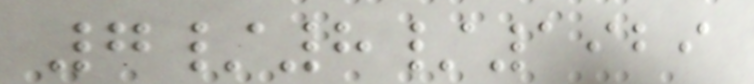7/8/1929
